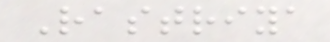Rastriya
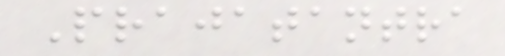Prajatantra
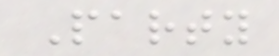Party
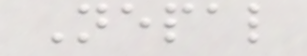Nepal
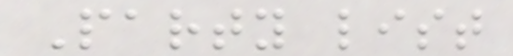Party list
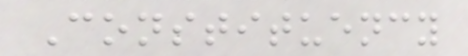Constituency
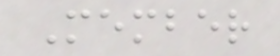Member
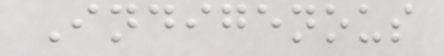Indigenous
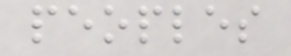peoples
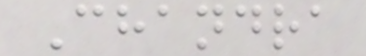Chandra
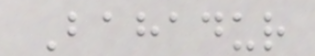Bahadur
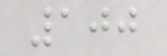100
